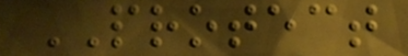PROTECT
